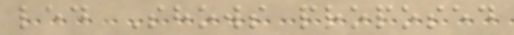led Shows proposed
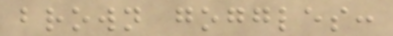brown goggles:
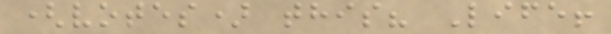(votes) this? Life!
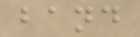band
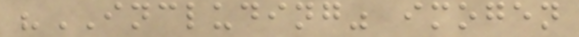"INCLUDING" imogen
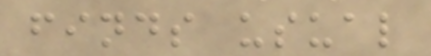finds usual
